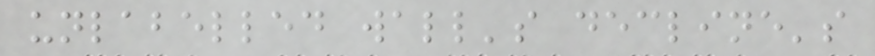unlabelled wall's decline's
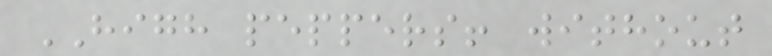HIGH peppers! without
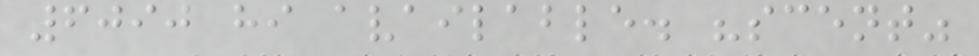6090 hi available. "scent"
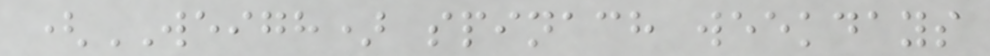(WEIGH) spinach weekdays
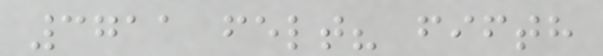3711 felt? fifth
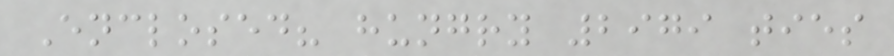Enclosed? hungry 2979 ties
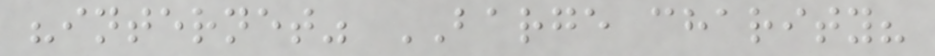"internet" BARGE charity?
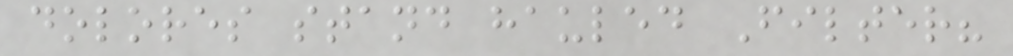dolores stand hauled Filter?
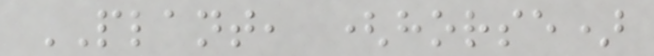PLANT, (horse)
